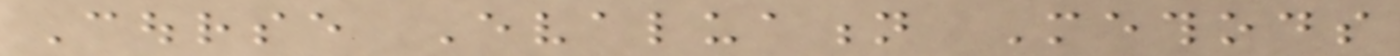Course Evaluation Methods
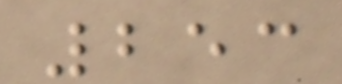253
